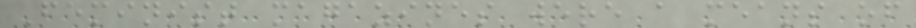Feminist magazines were a means of
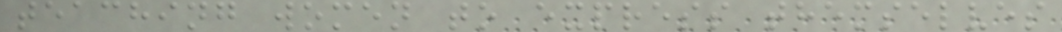teaching women to express themselves
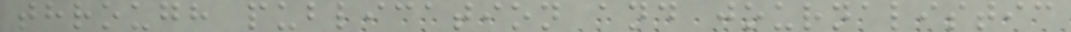through publication and journalistic
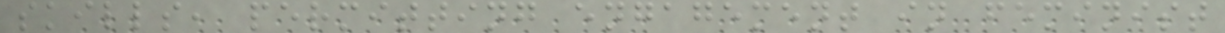skills, permitting engagement in feminist
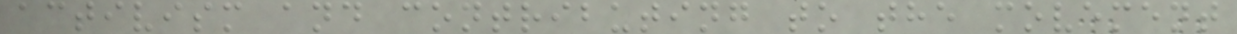activism and contributing to the movement
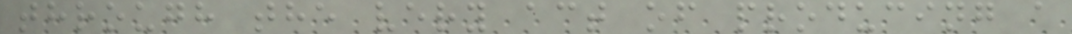through the very act of producing a
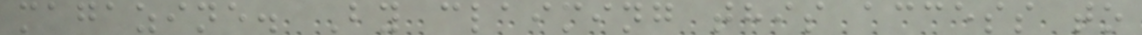magazine. By claiming this access to
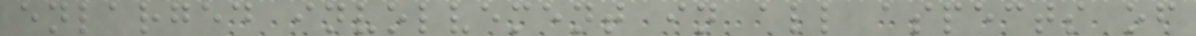enlarged involvement in all aspects of
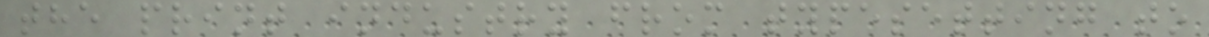the print industry from typesetting to
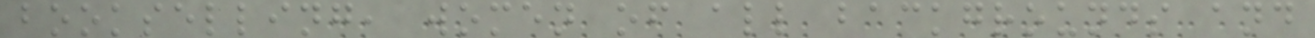bookselling, women of all backgrounds and
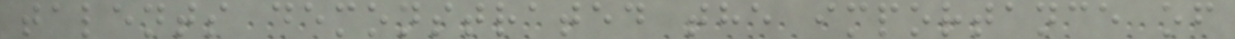talents demonstrated the importance of
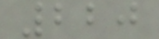220
